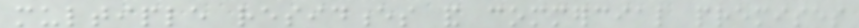multiple residences and commercial premises
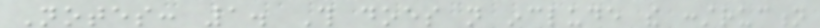Notes: 1. This does not include the construction
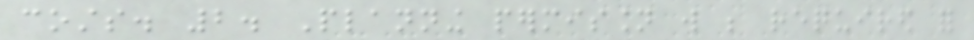costs. 2. Planning permission will be required for
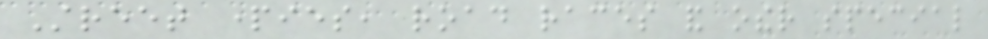Street parties, road races and other special
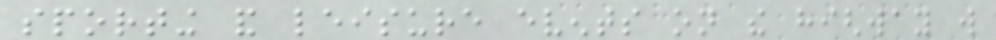sporting and leisure events on the highway will
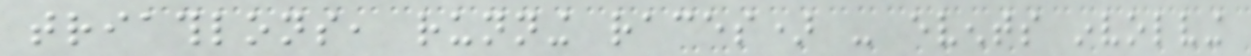triathlons, running races) - events involving
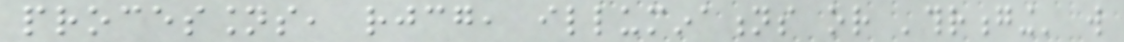processions, rejoicing, illuminations or 'thronging' will
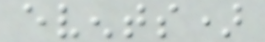events)
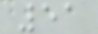51
